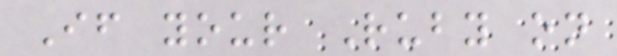If your Ruby on
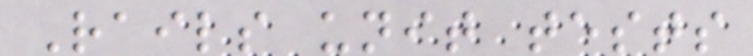Rails unit tests
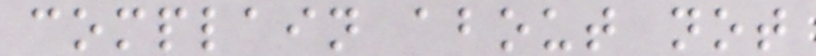complain about not
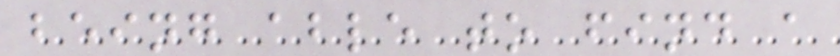being able to find a
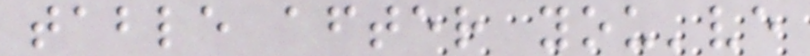table after you've
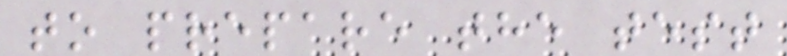to prepare the test
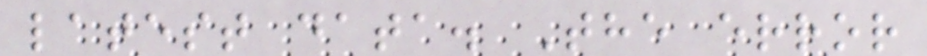latest data. The error
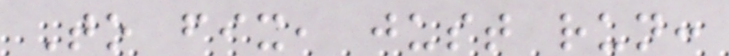To fix, just run:
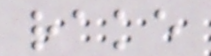rake
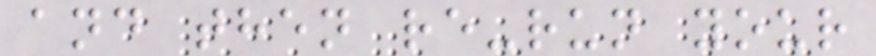and then re-run your
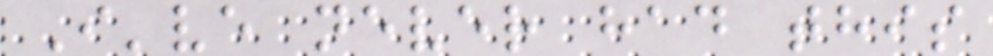I've never had this
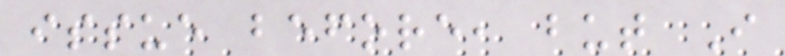issue before, but I
